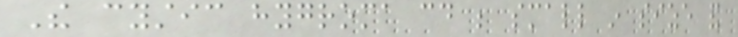The cystic hygroma could be small in size and
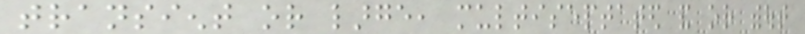transient or large, multiseptated and or without
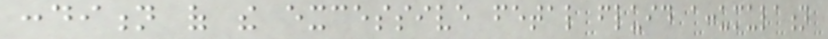condition of the excessive fetal fluid accumulation
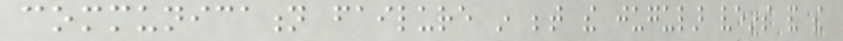communication failure in between the jugular veins and the
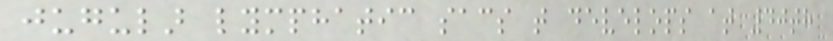jugular lymphatic sacs that develops at 40th
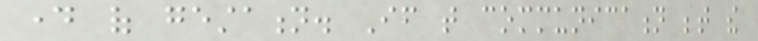day of gestation. If that communication between the
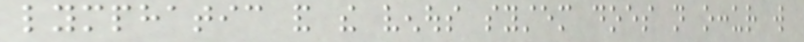lymphatic and the venous system does not occur will
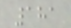181
